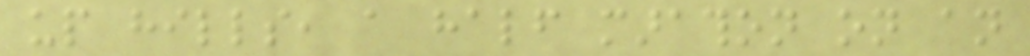up hills, a half marathon on an
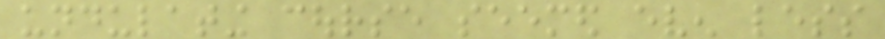undulating course seemed even less
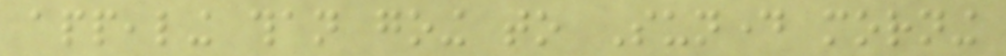appealing than going to Sunday morning
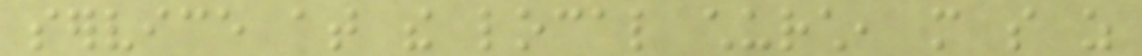service at the local church, more so as
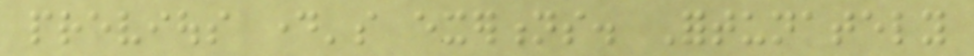previous day's exertions. Fortunately
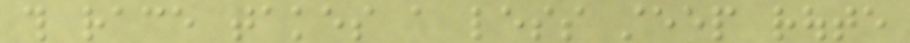this race takes a less steep route
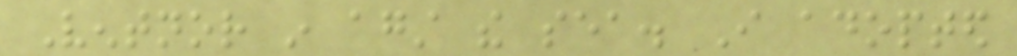Ventnor in against the sea. I adopted
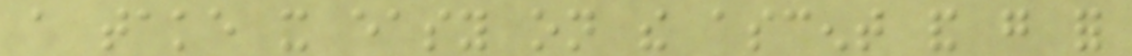a take it easy on the ascent and go for
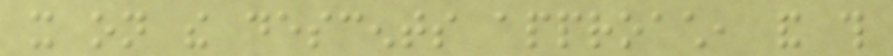it on the descents approach, and this
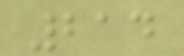214
